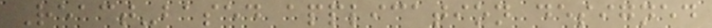React-based application designed
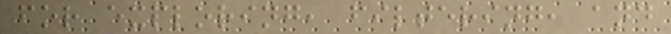for exploring, filtering, and
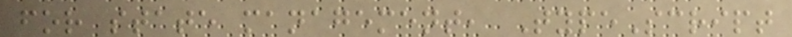for state management, TypeScript
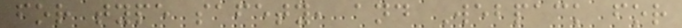for type safety, and Webpack for
